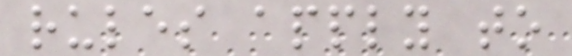rules apply to
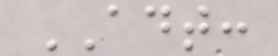ADT:
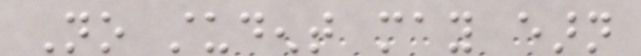No student may earn
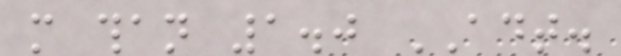more than 1.0 ADT.
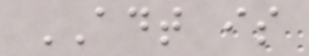ADT is
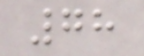78
